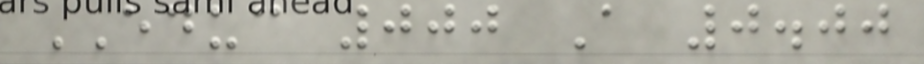EDUC 000 A 0.00
